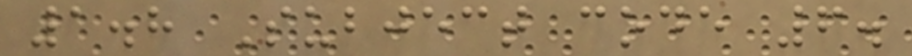1.8 Subject code 6.
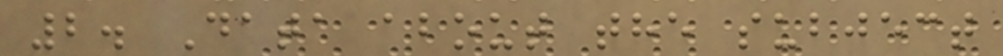2. Data about the subject
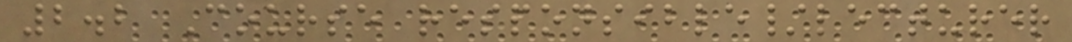2.2 Course responsible/lecturer
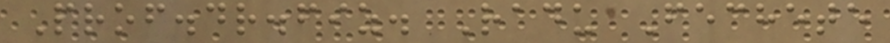Prof.dr.fiz. Radu Fechete
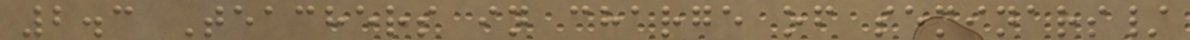2.3 Teachers in charge of seminars/
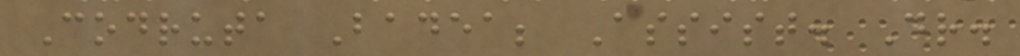Codruta Badea; Assist. Dr.
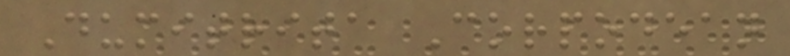Dumitrita Corpodean
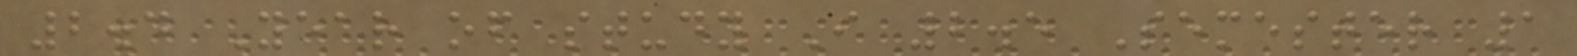2.4 Year of study I 2.5 Semester 1
